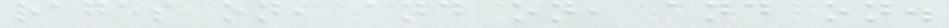rages on, and on, and on.
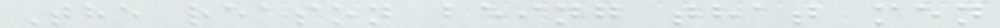The reason being that men
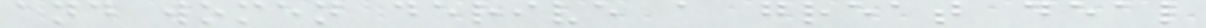and women derive a great deal
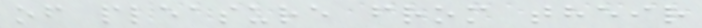of pleasure from their
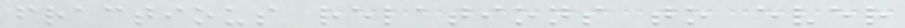fractious relations to ever
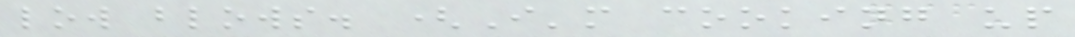low blows. (I'm cooking up
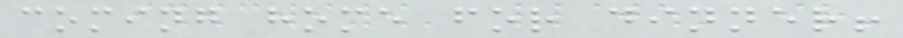coming home for dinner!
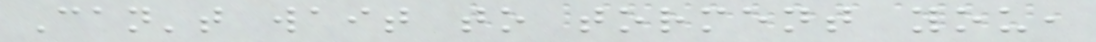Can't wait to torment you,
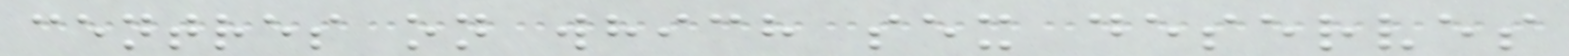centres on which sex deserves
